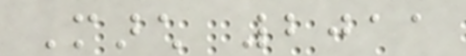March 2011
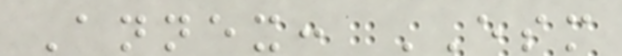Annex: ESM
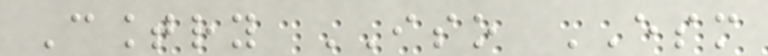Country ISO ESM
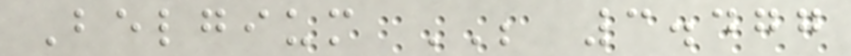Belgium BE 3.477
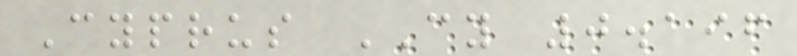Cyprus CY 0.196
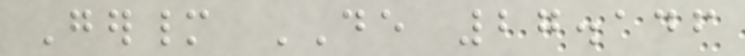Germany DE 27.146
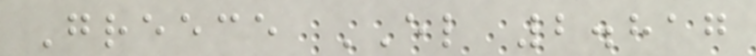Greece EL 2.817
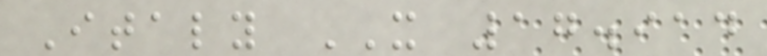Italy IT 17.914
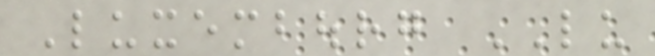Luxembourg LU
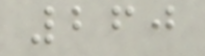260
